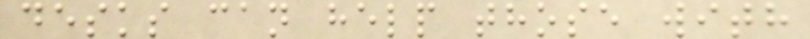desks can help those with
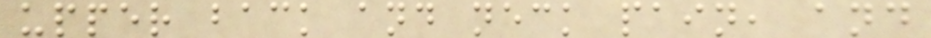upper back and neck pain, and
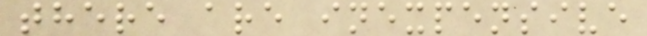there are inexpensive
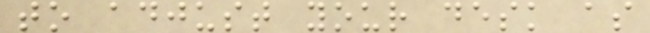to adjust your desk as
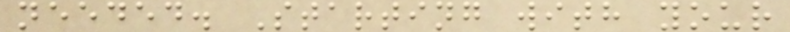needed. Starting with your
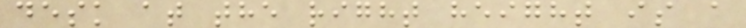desk at the right height is a
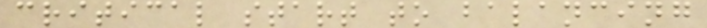critical start to balancing
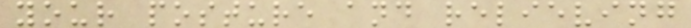your posture and relieving
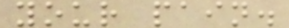your pain.
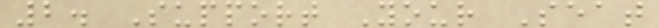2. Support Your Seat
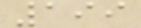199
